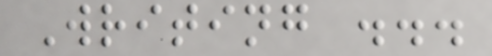Writing ...
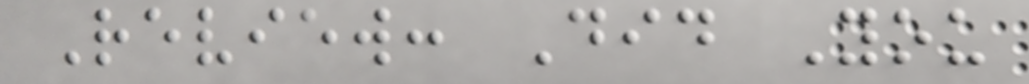Review: Did You
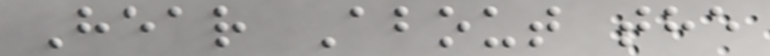Hear About the
